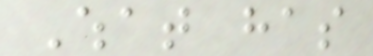What has
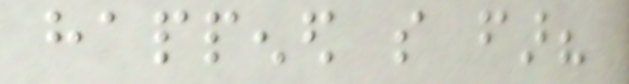happened so far?
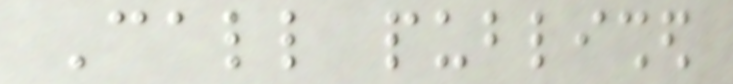Call published
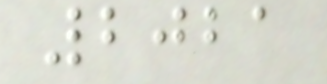2021
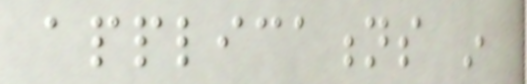applications in
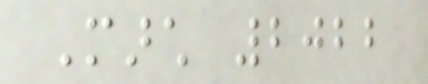March 2022
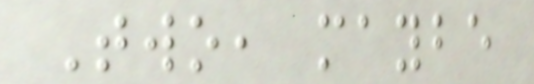Two, maybe
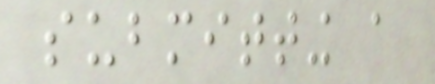submitting a
